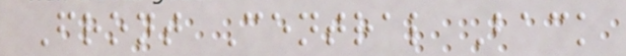Front Central Back
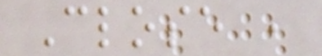Close ,
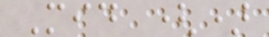Mid ()
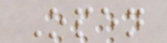Open
